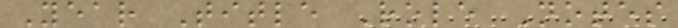Year Title Role Notes
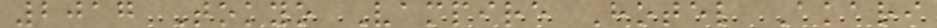2017 Tokyo Vampire Hotel Akari
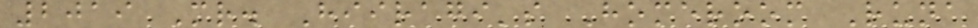2019 Mr. Hiiragi's Homeroom Runa
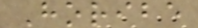Horibe
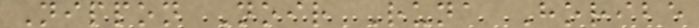Nippon Noir Runa Horibe
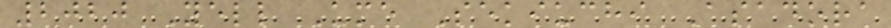2020 Yell Ume Sekiuchi Asadora
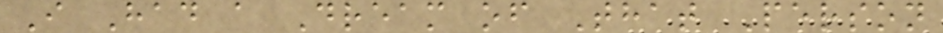I Had a Dream of That Person
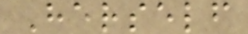Herself
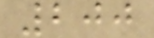200
